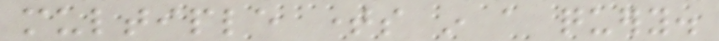multiple times in a query.
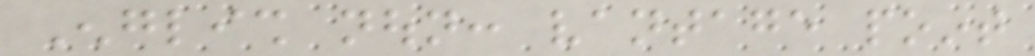English noun: vantage point
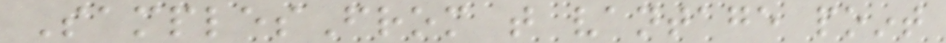SamplesFrom that vantage point
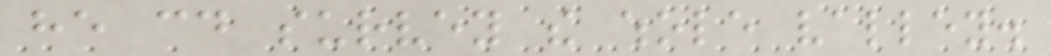he could survey the whole valley.
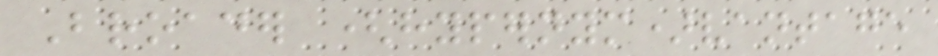Broader (hypernym)vantage
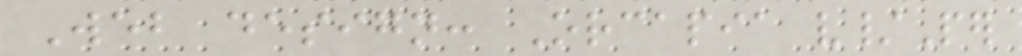Web design: Orcapia v/Per
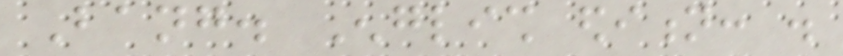Bang. English edition: .
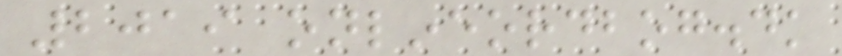2019 onlineordbog.dk
